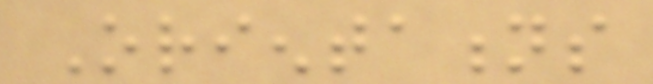Orientations
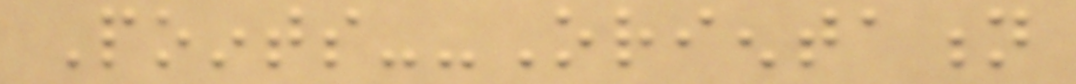Points--Orientation
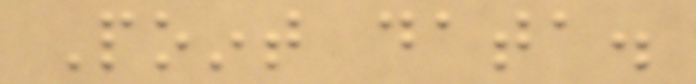Point data.
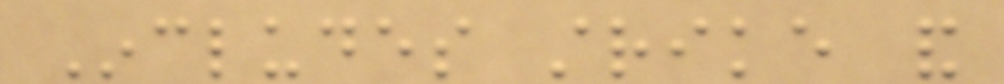Includes strike and
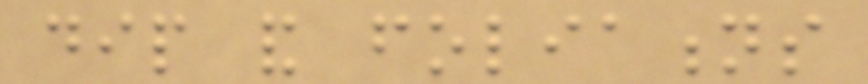dip and foliations
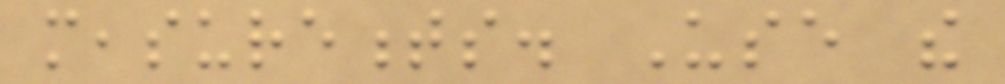measurements. Use the
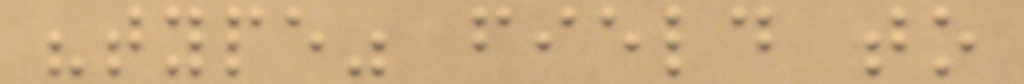"type" field to
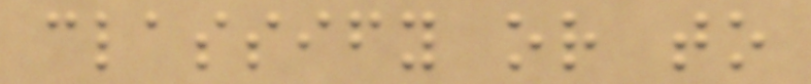classify or to
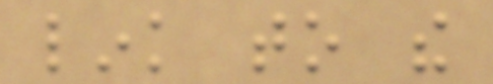link to the
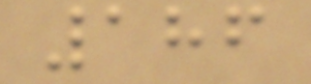186
